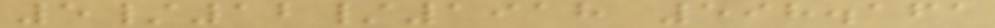5/12/1918 598.161
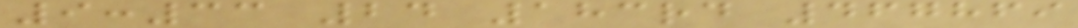9:33 24 183rd 467869
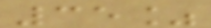35%
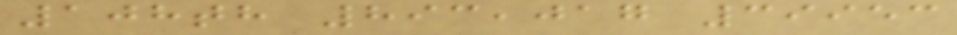108th 893,017 39953
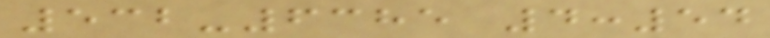532-6385 4:54
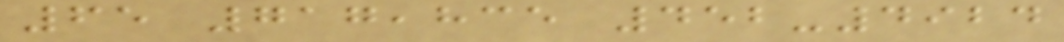65 717,835 452-4924
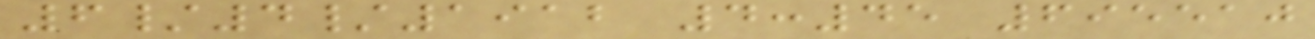6/4/1912 4:45 695510
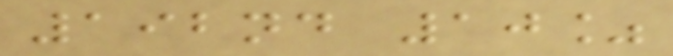192nd 10%
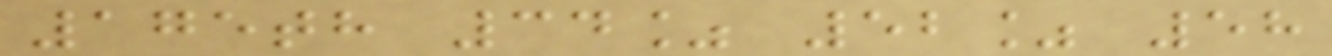175th 34% 52% 58
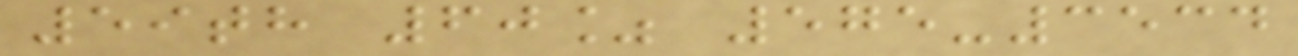59th 60% 575-3534
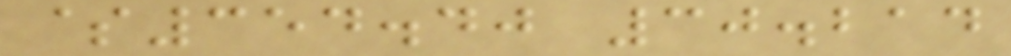$354.40 30.214
